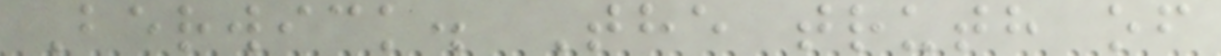Berwick. The truth of
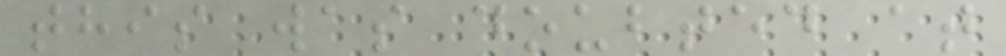this was doubted at
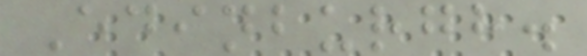Edinburgh.
